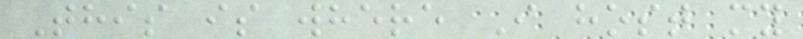This is where I host my
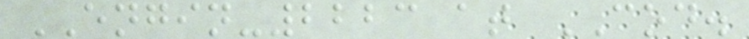ENGIN-2223 at COD.
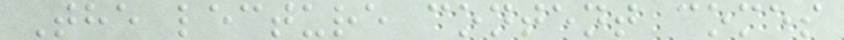The lecture content comes
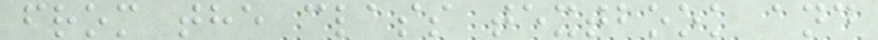from the class textbook and
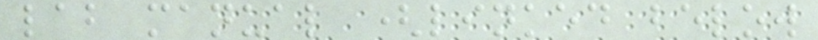lab manual (linked below
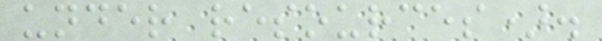under resources).
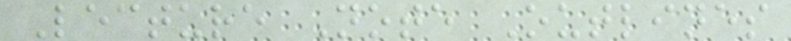Lecture Note Outlines
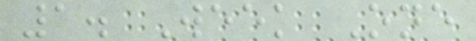1. Week One
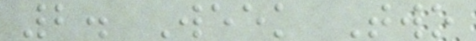2. Week Two
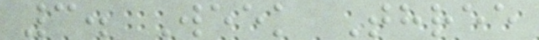3. Week Three
